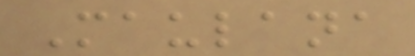Maulana
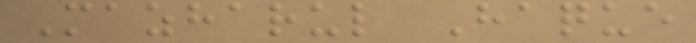Mazharul Haque
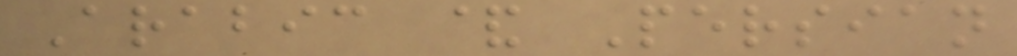Arabic & Persian
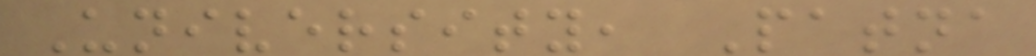University, Patna
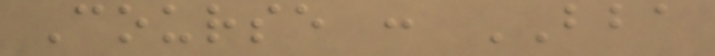Course : BBA
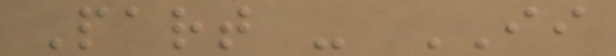Part - II
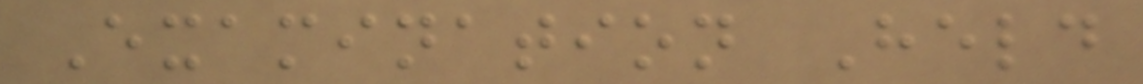Examination Held
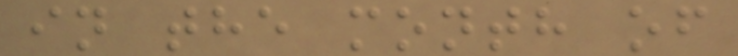in the month of
